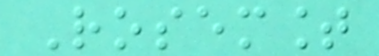Rosemount
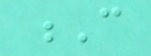C
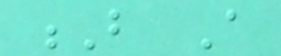B A
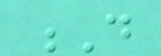D
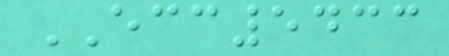ECC5433
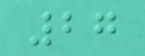27
